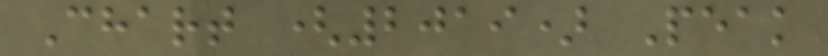Chart (2019) Peak
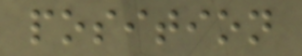position
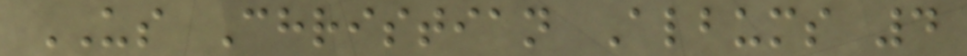US Christian Albums 4
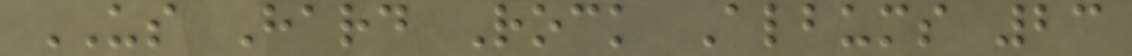US Hard Rock Albums 23
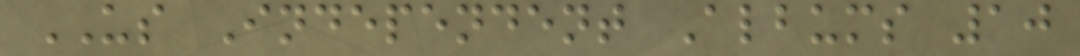US Independent Albums 10
